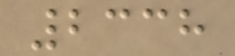2338
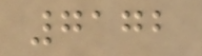7172
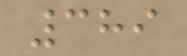389
